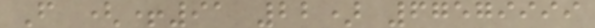F (+91 22) 67579999
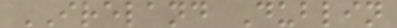IRELAND Dublin
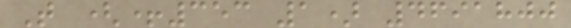T (+353 1) 4691800
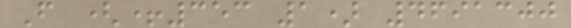F (+353 1) 4691300
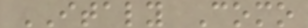ITALY Como
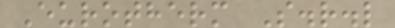Eurotherm S.r.l
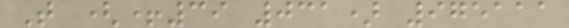T (+39 031) 975111
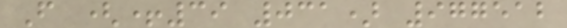F (+39 031) 977512
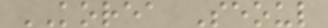KOREA Seoul
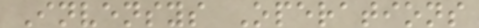Invensys Operations
